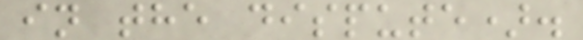in the dispute).
